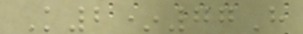K2*77H
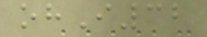ohI32
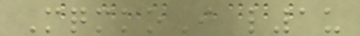MqmkoI l1u
